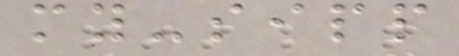my-sipp
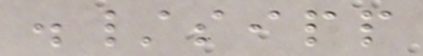./sipp
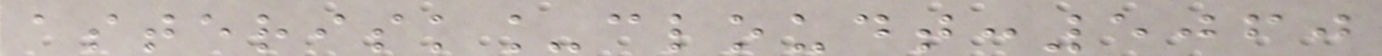asterisk_cloudt:5060
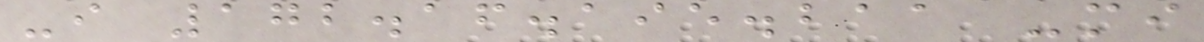-i 172.16.195.211 -mi
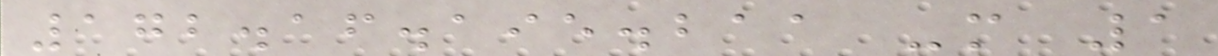172.16.195.211 -m 1
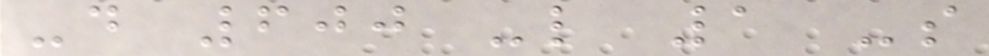-d 600 -l 1 -s
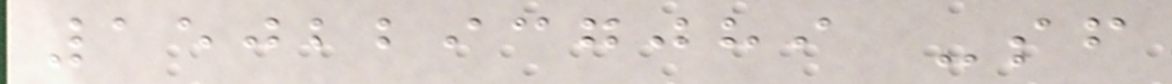15022937089 -sf
